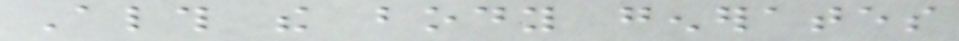Although the body generates
